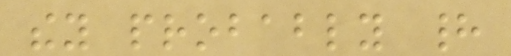they probably had
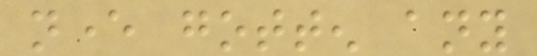never gotten any
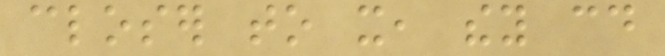closer to it, they could
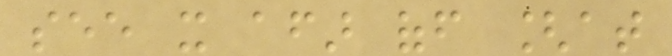see it afar off [at
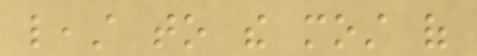least to the most of
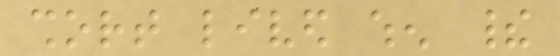short lived when their
